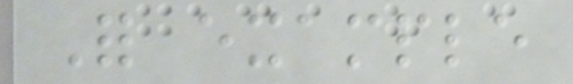For example
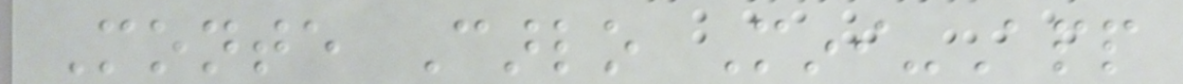Monte Carlo Mini-App
